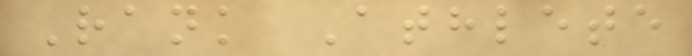Rank Athlete
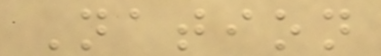Nation
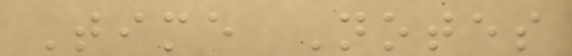Time Notes
